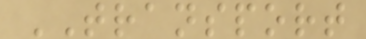TRANSPORT
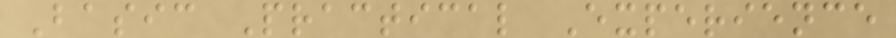Basic Practical Experience
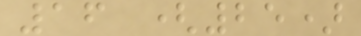16 (25)
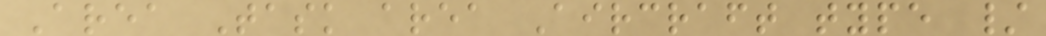Area Task area Aircraft type /
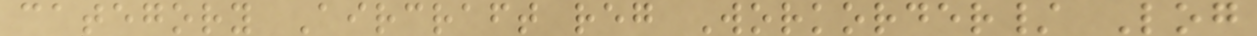category Aircraft reg Workorder/ Log
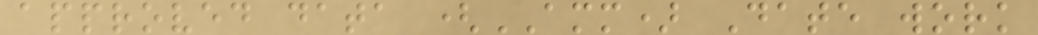approved data (AMM) Date work
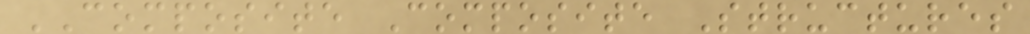COMPOSITE Composite Structures
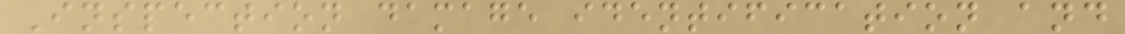Inspection damage identification and
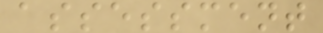assessment
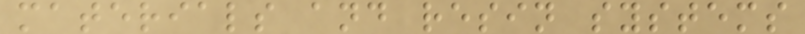materials and resin systems
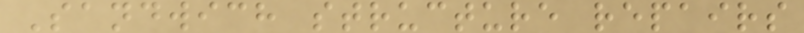Sandwich structure repairs
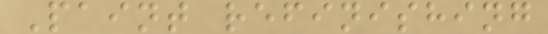Paint refinishing
